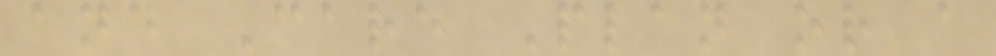and Care Plan or a
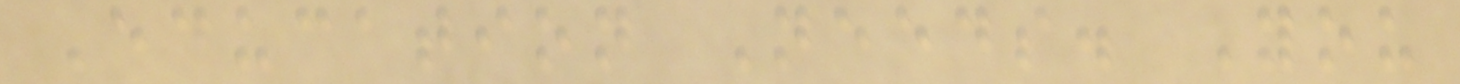Education Needs. You
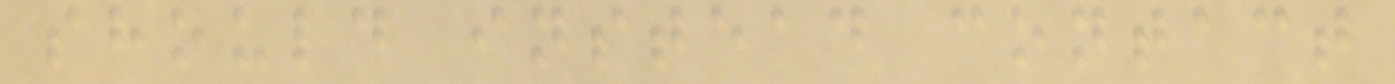should instead contact
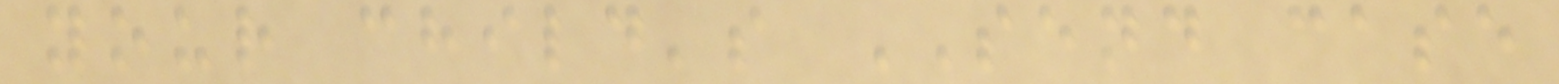your child's SEND case
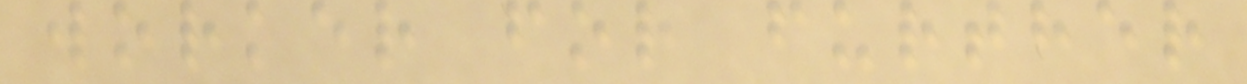worker for further
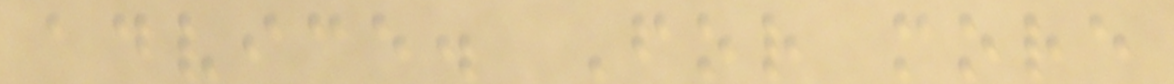advice. For more
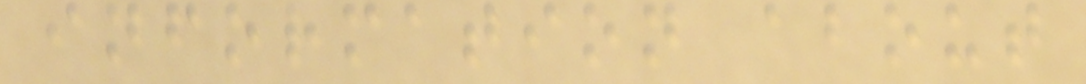information about
